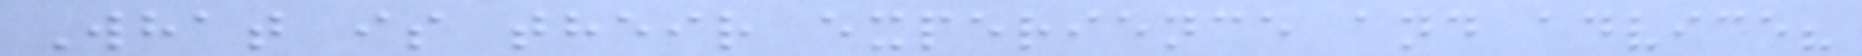What is their experience and advice?
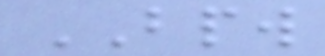BPW
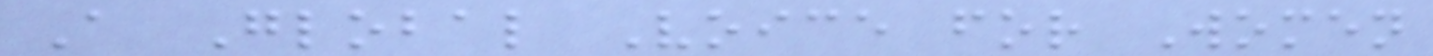A Global Voice for Women
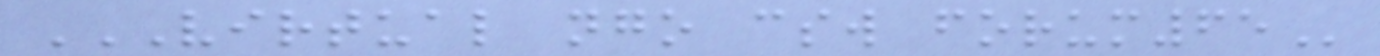VIRTUAL NGO CSW FORUM65
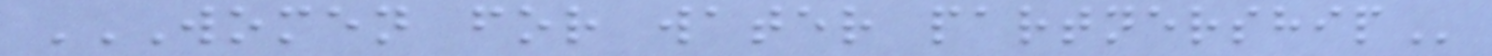WOMEN FOR WATER PARTNERSHIP
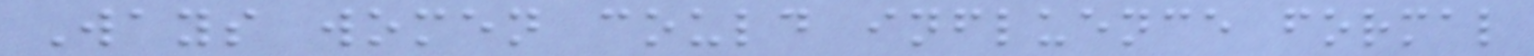Ways women could influence formal
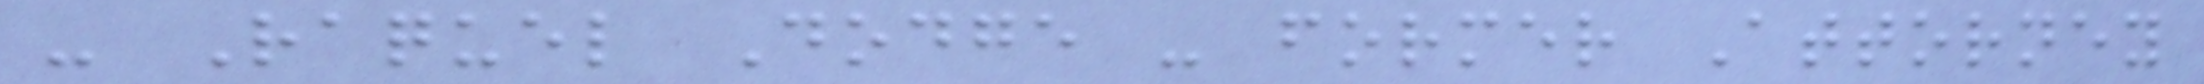- Raquel Dodge - former Attorney
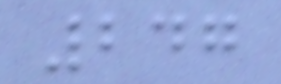247
